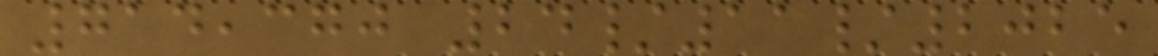714,370 24/11/2025
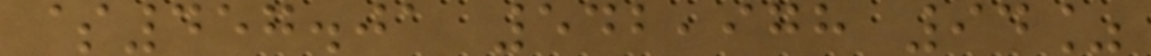$457.01 542,978 94%
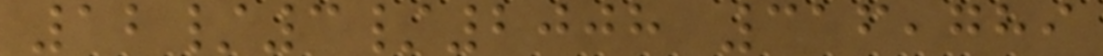12/3/2008 316,789
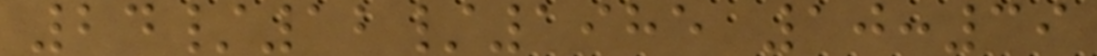24/12/1985 10:39
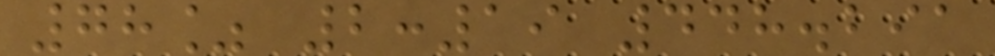78% 2:19 448.291
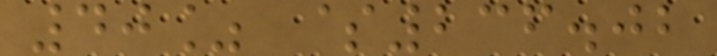40% $236.02
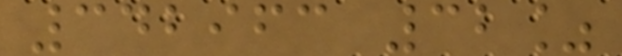342963 32%
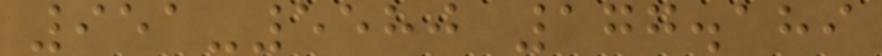951-5580 177.189
